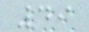49
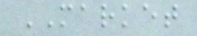MARKET
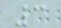3
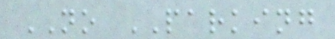NO PARKING
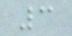3
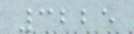3225
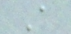A
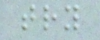try
